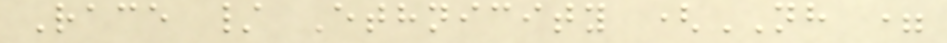Race / Ethnicity (NH =
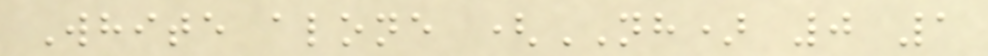White alone (NH) 0 1
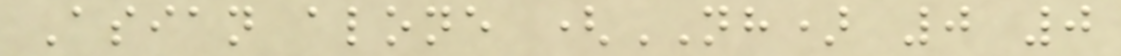Asian alone (NH) 0 0
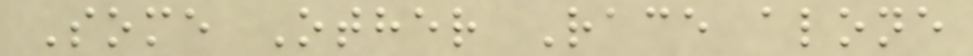Some Other Race alone
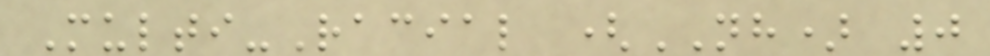Multi-Racial (NH) 0
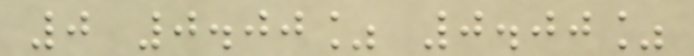0 0.00% 0.00%
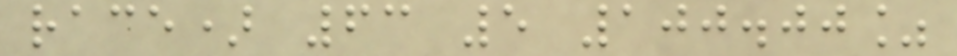race) 63 5 100.00%
